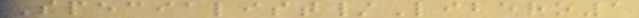Specialist/Libero1
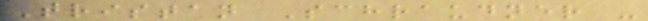Tristan Schraudner -
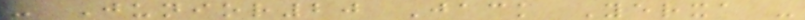- Junior20 Jack Yerxa -
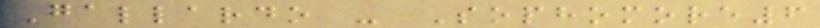Gallardo - Sophomore6
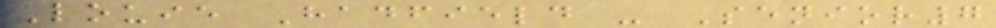Louie Hadfield - Senior7
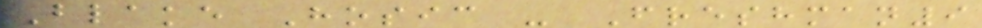Blake Hosic - Freshman9
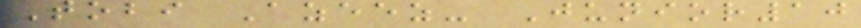Tobi Azeez- Junior10
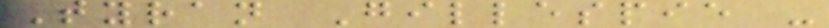Tyran Gillespie -
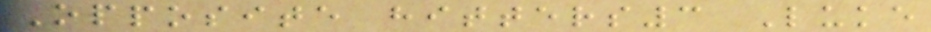Opposite hitters3 Luke
